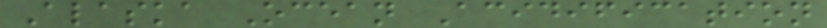Alaska Ocean Acidification
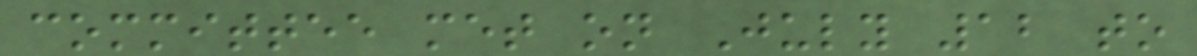committee met on July 12 to
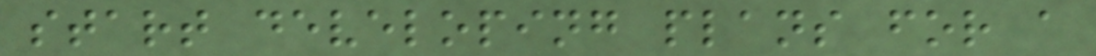start developing plans for a
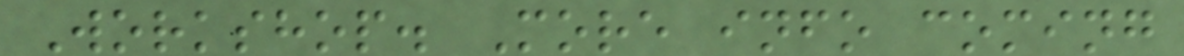Workshop. More info coming
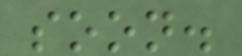soon.
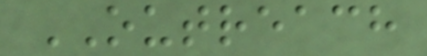OUTREACH
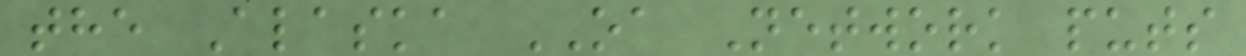the Alaska OA Network puts
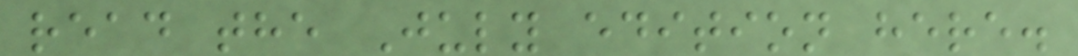read the July edition here.
